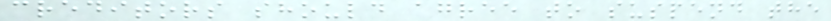creditors should agree to suspend the
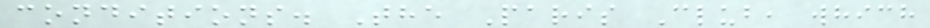conditions. The Paris Club, which
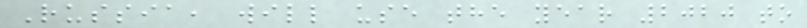Russia, will use the year 2020 to
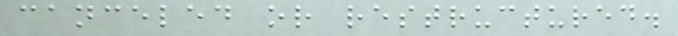canceled or restructured.
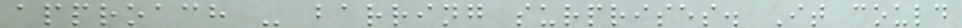approach - barring surprises. It could
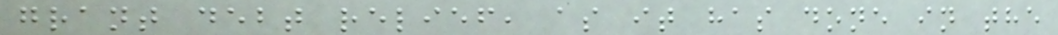grant debt relief, as it has done in the
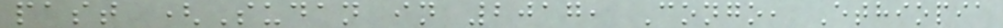past (Sudan in 2017, Congo, Ethiopia
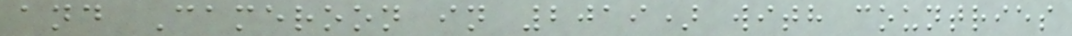and Cameroon in 2019) with countries
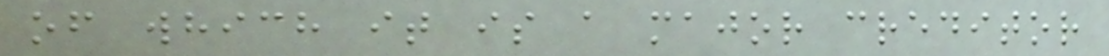of which it is a major creditor
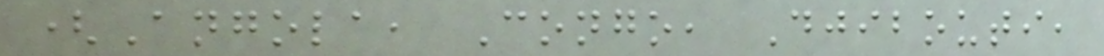(Angola, Congo, Djibouti,
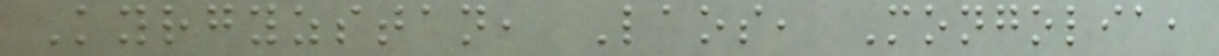Kyrgyzstan, Laos, Mongolia,
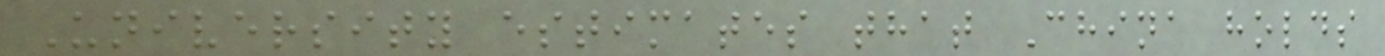University estimates that China holds
